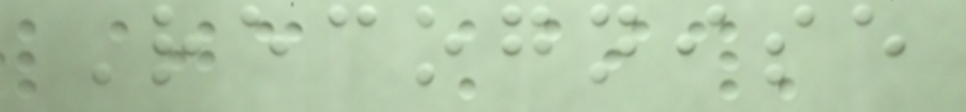Recognise
